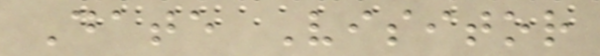Date Visitor
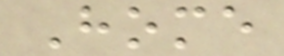Home
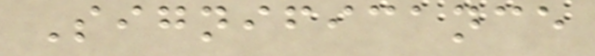Significance
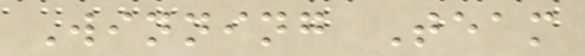Winning Team
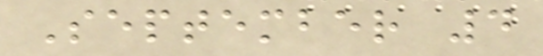September 4
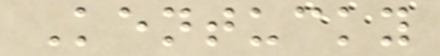Kentucky
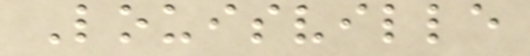Louisville
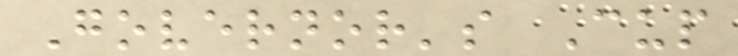Governor's Cup
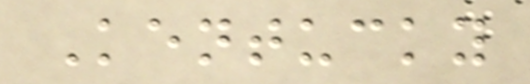Kentucky
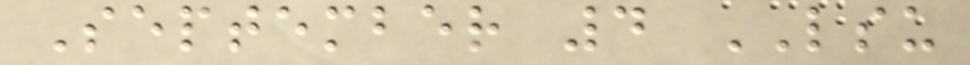September 4 LSU
